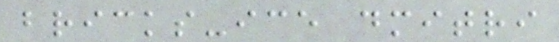bricks-ice dmitri
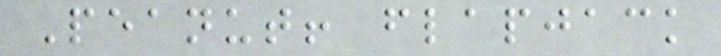Peanut! flapjack
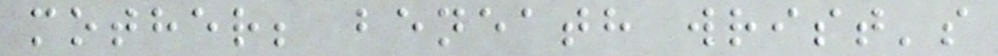mother; beneath wrist's
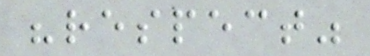"respect"
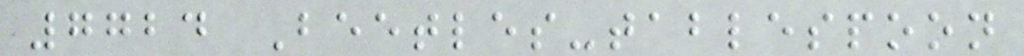7724 Beetles-tablespoon
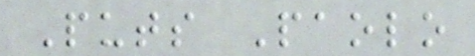Puts Paolo
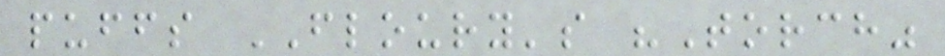puffs FLOURY's "Torch"
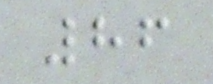86
